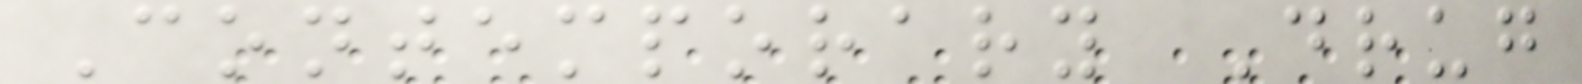Contemporary Drug
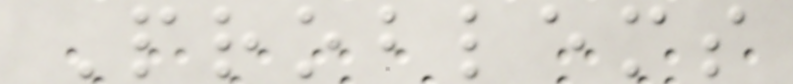Problems
